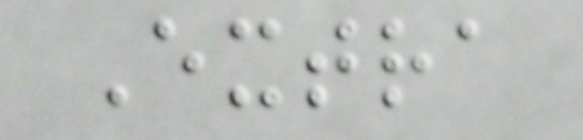Extra
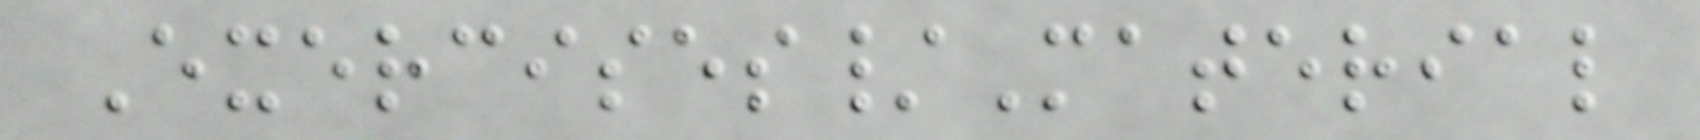Exercises/Material
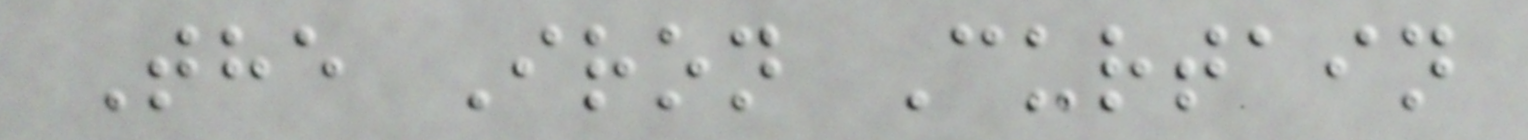The Iron Curtain
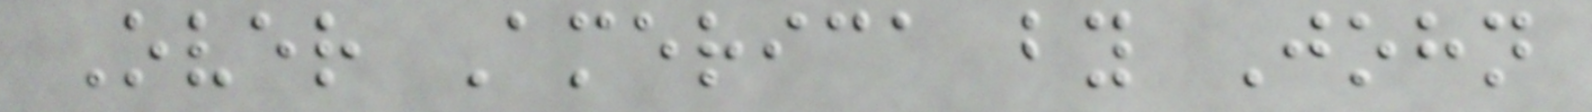Over America by John
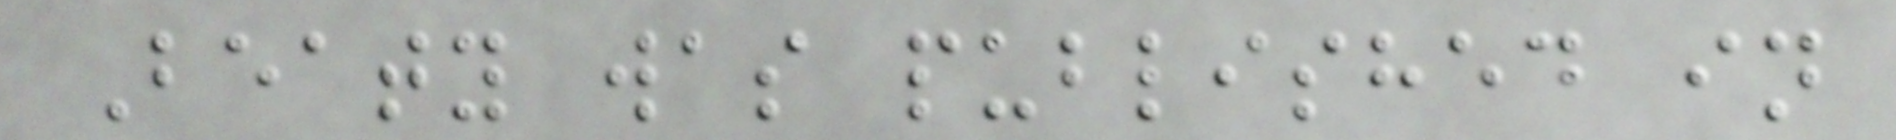Beaty was published in
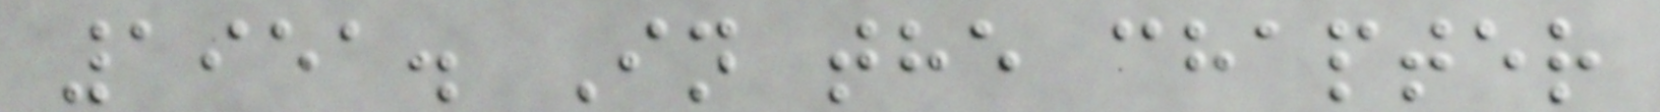1951. In the chapter
